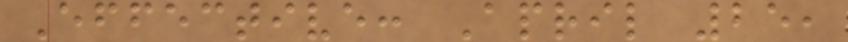Effective: April 25,
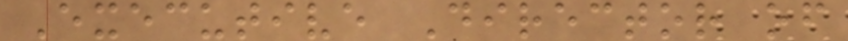Executive Director of
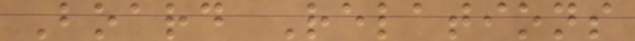Board Relations
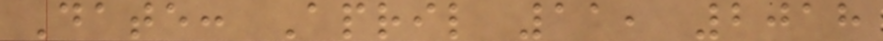Date: April 11, 2018
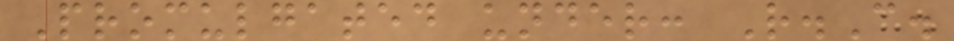Promulgated under: R.C.
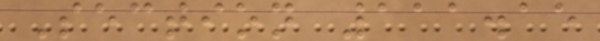Section 111.15
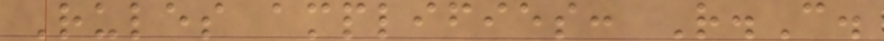Rules amplifies: R.C.
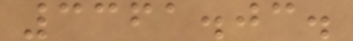3361.03.
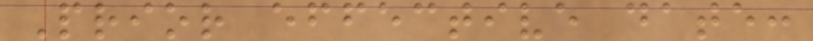Prior effective date:
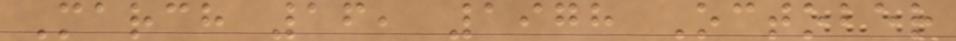March 16, 1978 October
